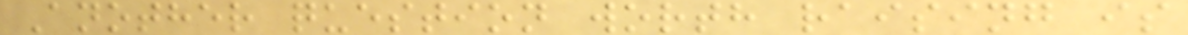Another question worth raising is
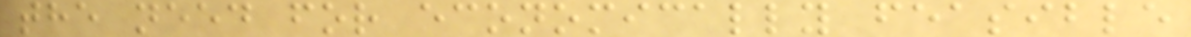the need for economically feasible
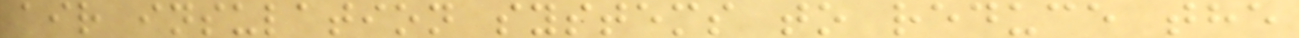air insulation systems to reduce the
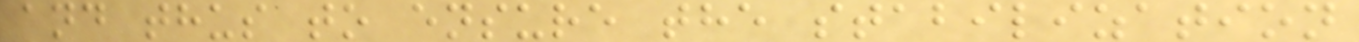and thus to ensure the stabilization
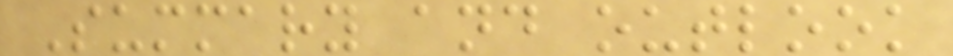Summary and outlook
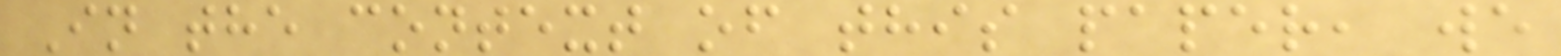In the context of this paper, we
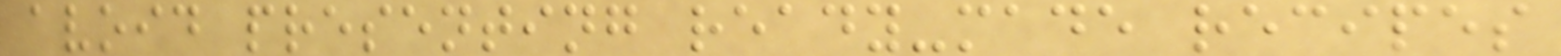avoid presenting ready-made recipes
